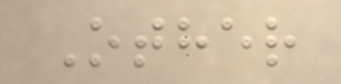Other
